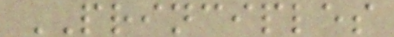PRINCIPLES
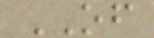OF
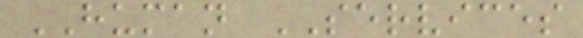HUMAN SERVICES
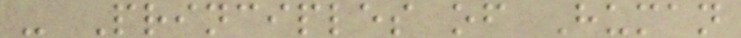- Principles of Human
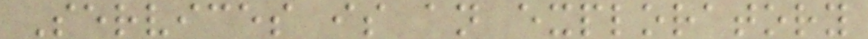Services is an exploratory
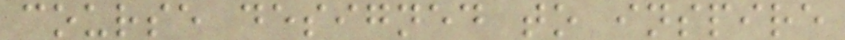course designed to inspire
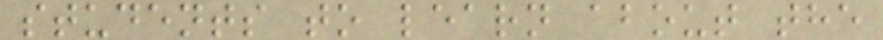students to learn about the
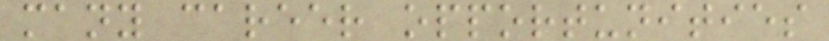many career opportunities
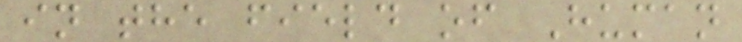in the field of Human
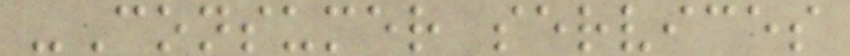-Consumer services
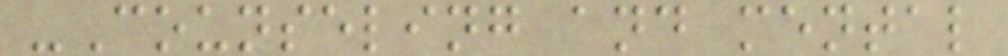-Counseling and mental
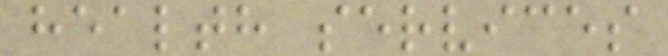health services
